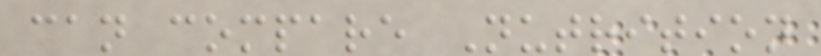can compare Nutrition
